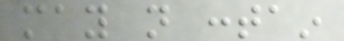may not contain
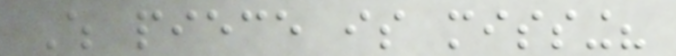Which piece is missing?
